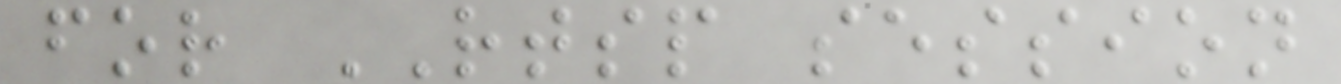for RTSP session
